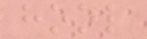hool
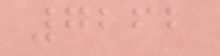7262
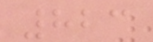823
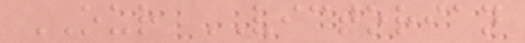OUR VICTORIAN
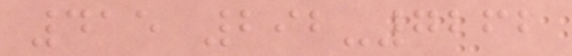415 292-7262
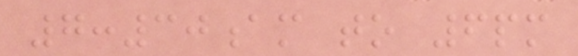7:30am to 6pm
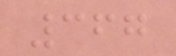367
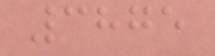3875
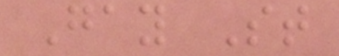Gay St
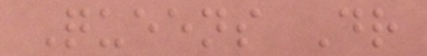Queens Dr
